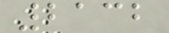2132
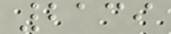2139
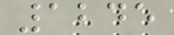1245
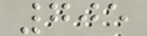705
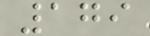179
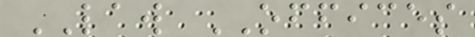LAW OFFICES
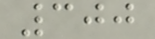300
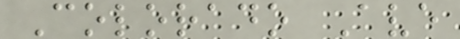Colorado Ave
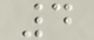4
